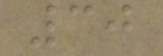30
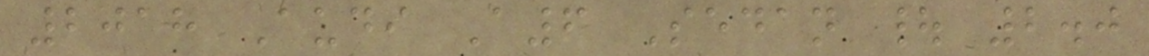2018 Audi A6 Sedan | 2.0
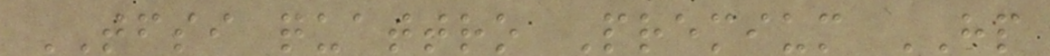TFSI quattro Premium HP
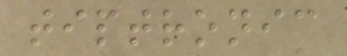tiptronic
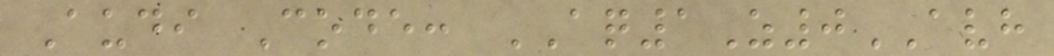Audi Code: AQ1Z0AVH
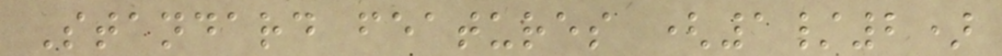Standard features (1/2)
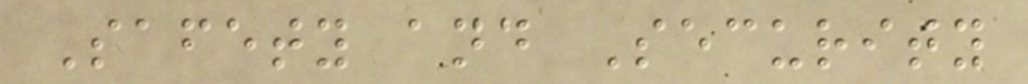Safety and Security
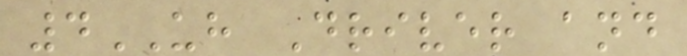4UH Driver and
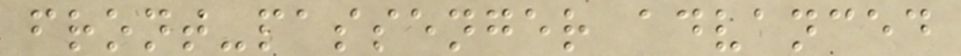front-passenger advanced
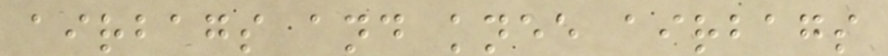airbags and knee airbags
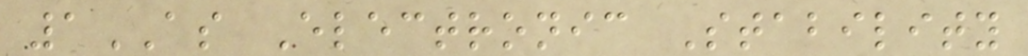1AS Electronic Stability
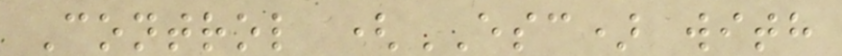Control (ESC) with
